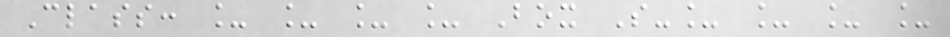Class: _ _ _ _ Box S-_ _ _ _
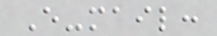E-mail:
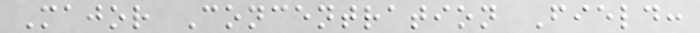Major Concentration Field:
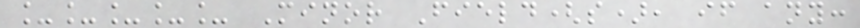_____ Minor Field(s), if any:
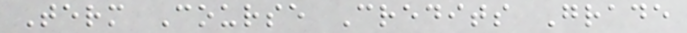Term Course Credits Grade
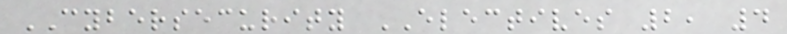CYBERSECURITY ELECTIVES 2, 4
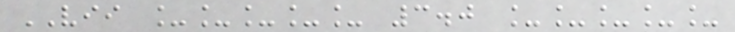VII _____ 3.0 _____
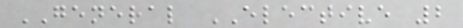GENERAL ELECTIVE 2
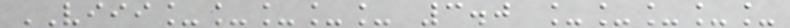VIII_____ 3.0 _____
